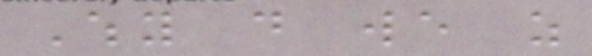Why do we as
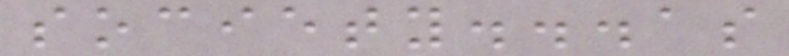society...as
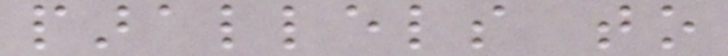parallels to
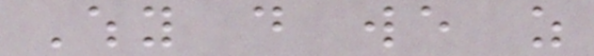Why do we as
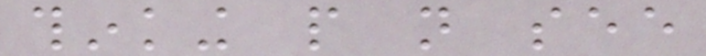thinking people not see
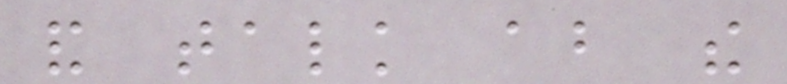and talk about the
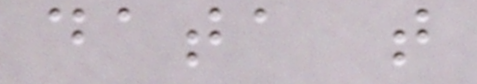data that
